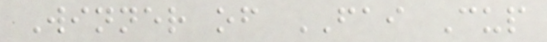Winner of FAI Cup
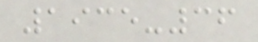1935-36
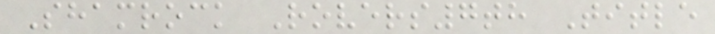Shamrock Rovers7th Title
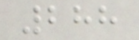288
